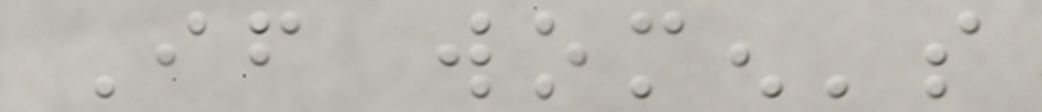If women's
